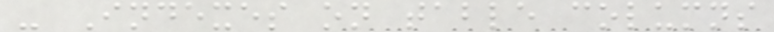- Indexes on table columns
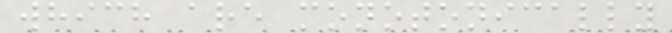which are monotonically
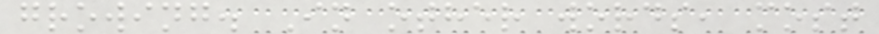growing. In other words, most
